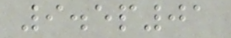9.5p01
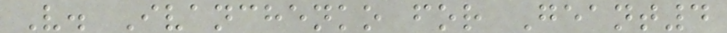V. Ivanchenko for Geant4
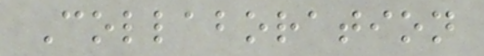Collaboration
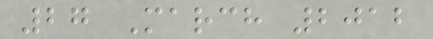27 March 2012
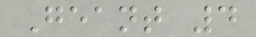Geant 4
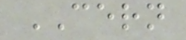CERN
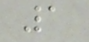1
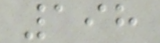198
